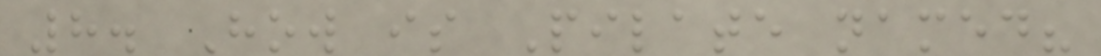8. How is Pilate named?
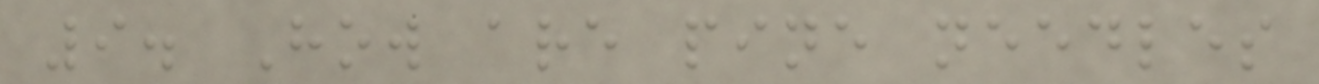9. How are pine needles
